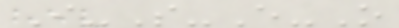I-S-E-O
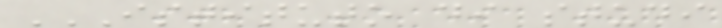ISTITUTO DI STUDI
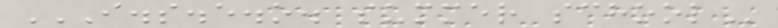I.S.E.O. SUMMER SCHOOL
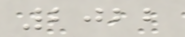2022
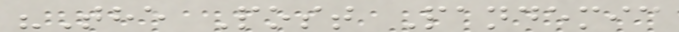"The Post Pandemic
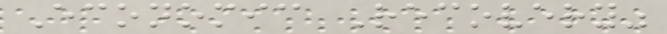Economic Recovery"
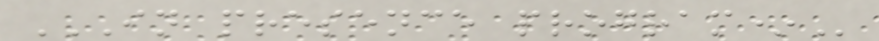IN PRESENCE PROGRAM*
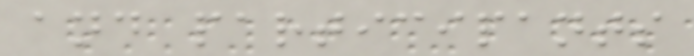and participants
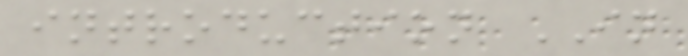introduction IN
